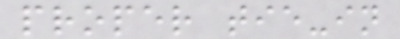proper tie-in
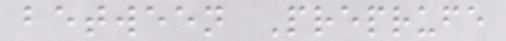between Preprufe
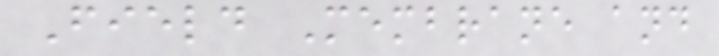Field Membrane and
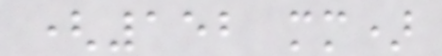(152 mm)
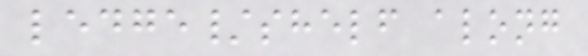ledge/shelf along
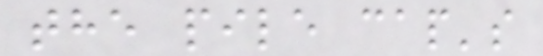the pile cap's
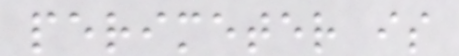perimeter is
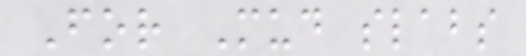For Mud slabs
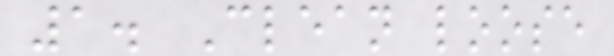1. Clean loose
